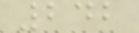242
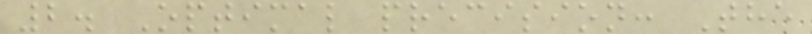2. Optimal precision: The
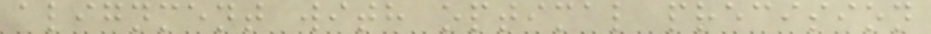alignment with optimal precision
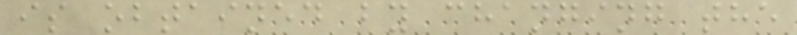is obtained by changing the
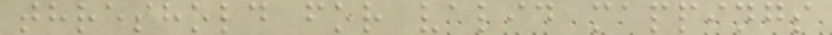threshold for valid mappings
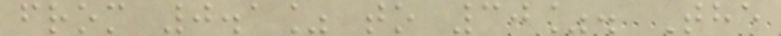from 0.1% to 30%. The
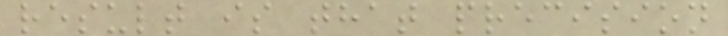result is that precision
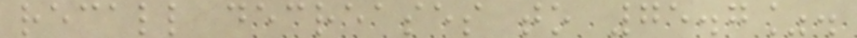recall decreases to 75.7%.
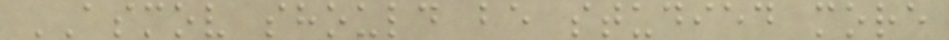ASMOV should be studied more
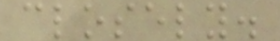closely.
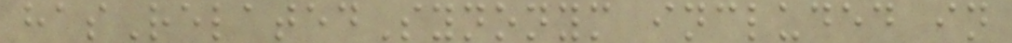hasRelatedSynonym included in
